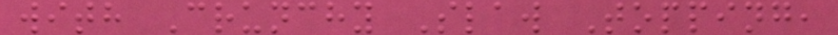with Crunchy Slaw Topping,
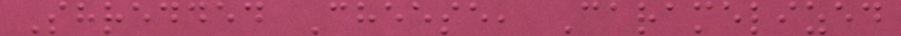Shredded Cheese, Caramelized
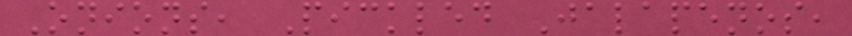Onions, Pickled Jalapenos,
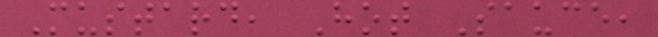Mustard, Hot Sauce,
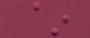~
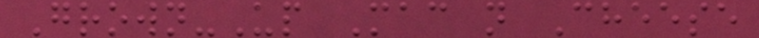Grown-Up Mac n Cheese
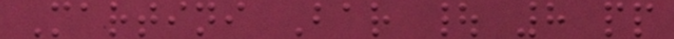Martini Bar | 8 pp
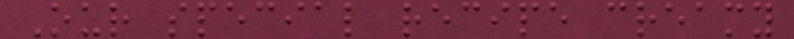Our special recipe creamy
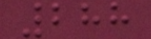288
